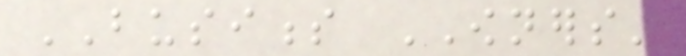BUSINESS OWNERS'
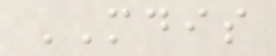MDIS
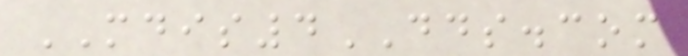MDIS4DDS.com
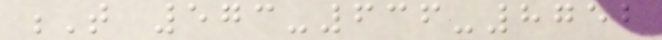T 573-636-8752
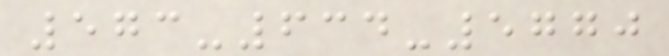573-634-5770
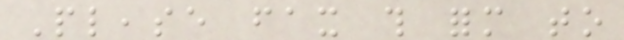Please fax this form to
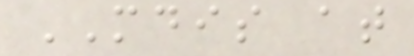MDIS at
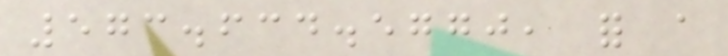573.634.5770, for a
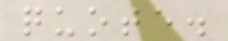quote.
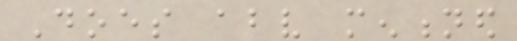Does above mentioned
